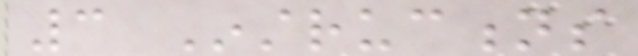3 Instructions
